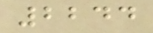2244
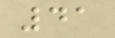41
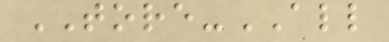TORE-ALL
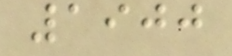1900
